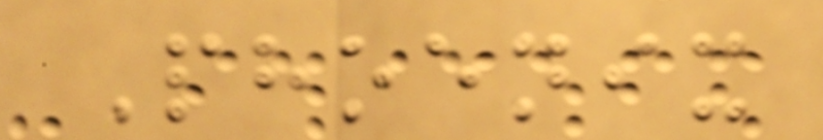Phoenix
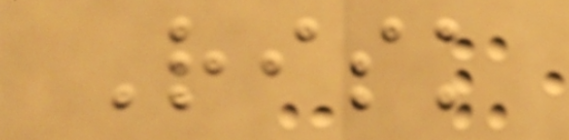Risk
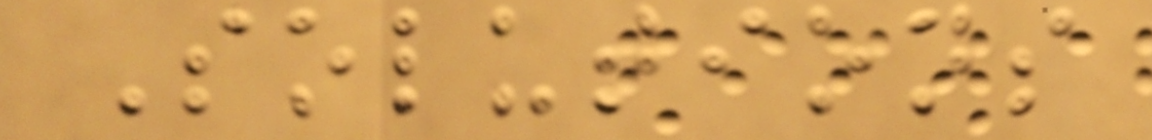Solutions
